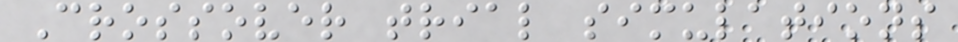Crossover trial simulations
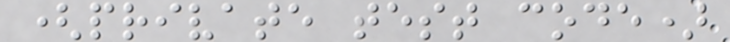(private test code)
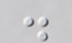.
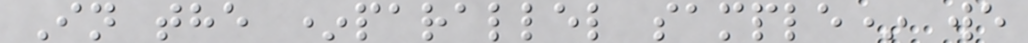In the *parallel sample* we
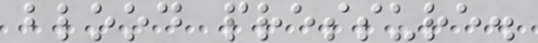blood pressure.
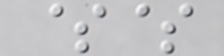$$
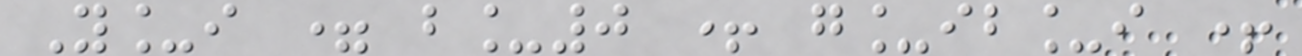Y_i = b_0 + g_ib_i +
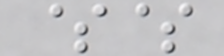$$
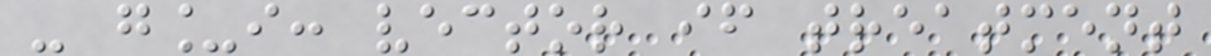- g_i: vector if treatment
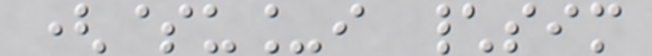($u_i \sim
